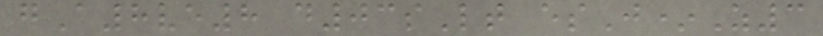gA8ve8 d03sLt esJ*Z3
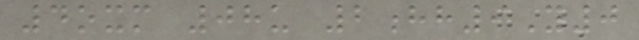4oxm 08u 2hh9Y0
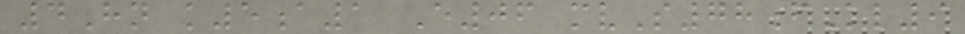4Hn k5a1 E06 mvS78fKl9
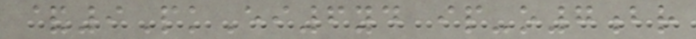&9PkEi6yd ip-o7br
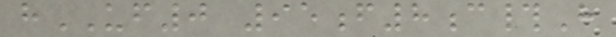hUF0 95f8c#H
